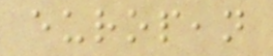european
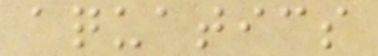aquatics
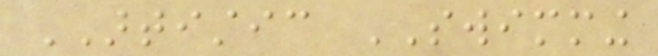ARTISTIC SWIMMING
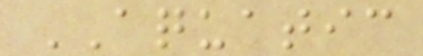AQUATIC
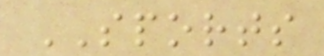SPORTS
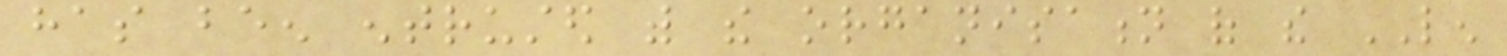has been entrusted with the organisation of the LEN
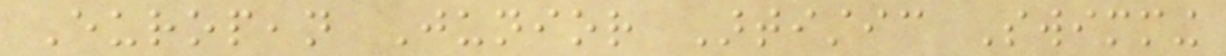European Junior Artistic Swimming
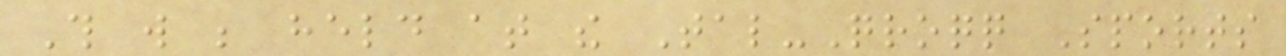This will be held at the Tal-Qroqq Sports
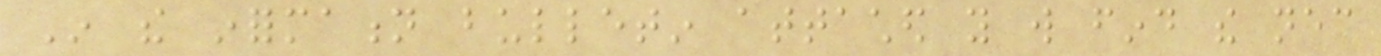In the information bulletin attached you will find the necessary
